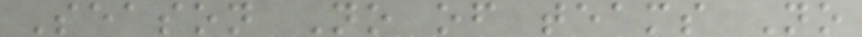Season No of teams No
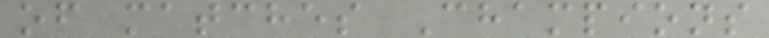of matches Champions
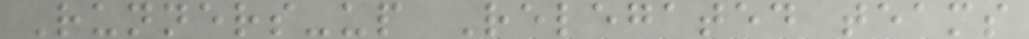Runners-up Relegated teams
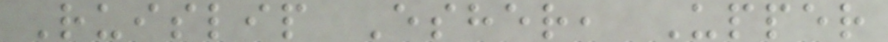Ruislip Esher, Upper
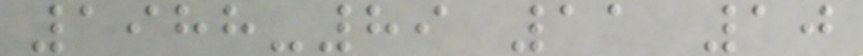1988-89 11 10
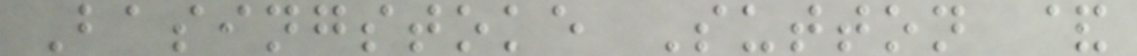Basingstoke Sutton &
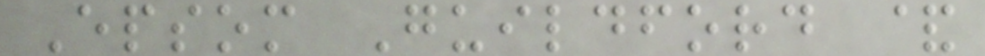Epsom Guildford &
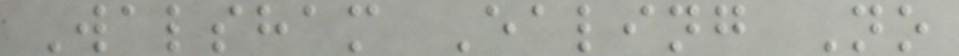Walsham Ealing No
